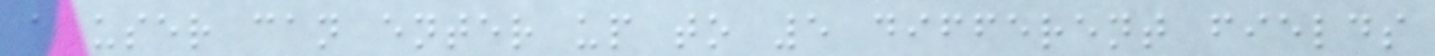a user can enter up to 5 different fields
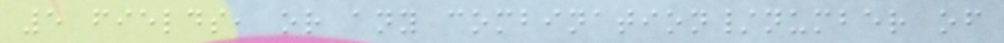5 fields, or any combination/number of
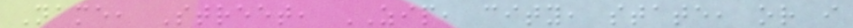Name, Street, ZIP, city, state, or i
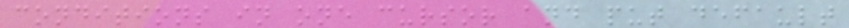conditions in one cursor and put default
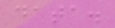data.
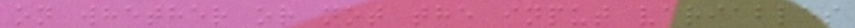on whether or not the input variables
